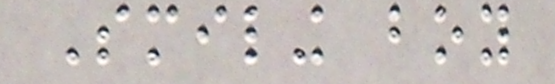Smiling boy
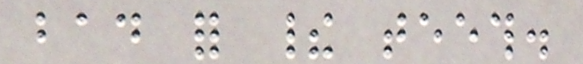bad for their teeth.
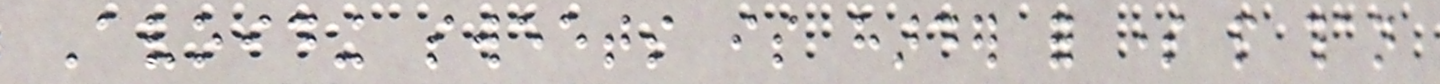Avoiding sweets is harder for some people than
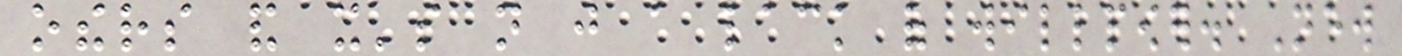others and it's not just a lack of willpower. New
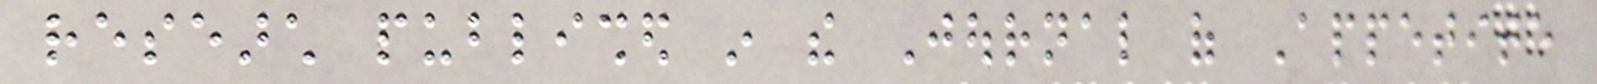research published in the Journal of Appetite
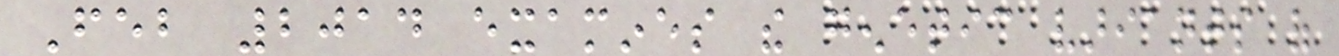Feb 2014 examines the genetic variants of
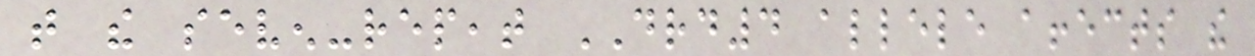that the seven-repeat DRD4 allele affects the
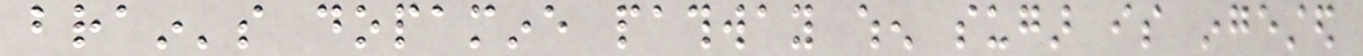brain's dopamine pathway when sugar is ingested
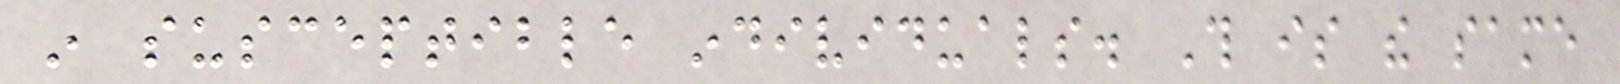in susceptible individuals. This is the same
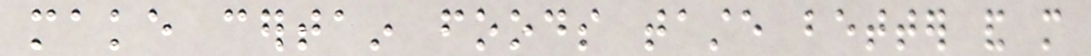make certain foods taste better and more
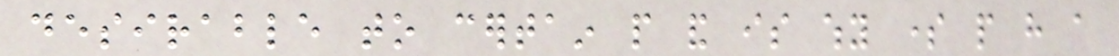desirable to certain people and is why some people have a
